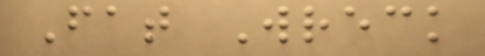Fat Wreck
